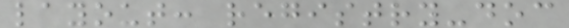layout: registry-doc
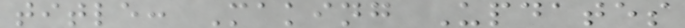title: Making Updates
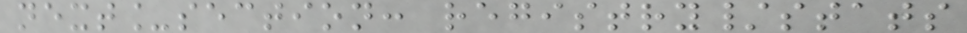next_section: registry/stats
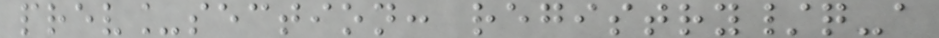prev_section: registry/q-a
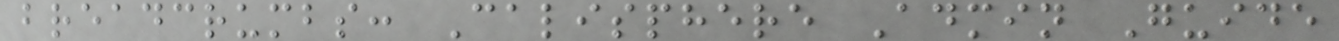breadcrumbs: Calisphere Admin Guide
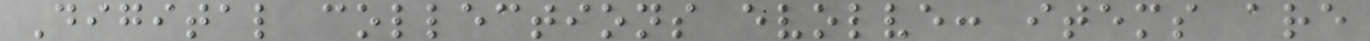Digital collections evolve: items are
